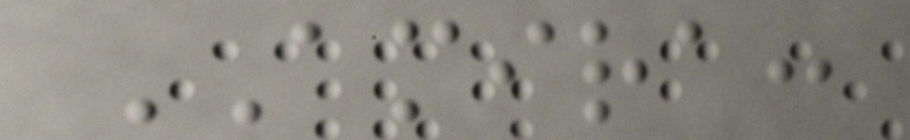AMIRA:
